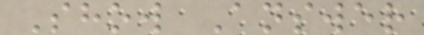Show Answer
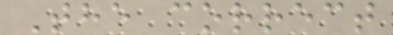The correct
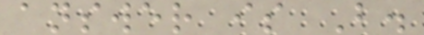answer is B.
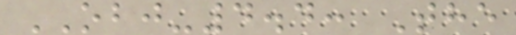OBJ-4.4: The
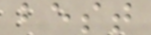best
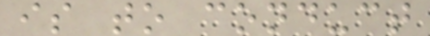is to conduct
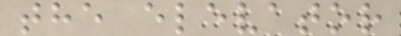the elevator
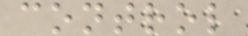control
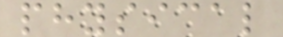physical
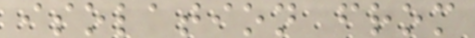isolation from
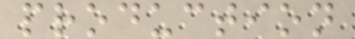production
